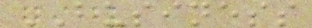BUSINESS
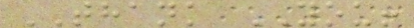THANK YOU!
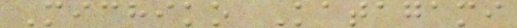Michiko Katagami
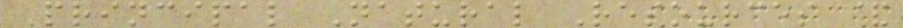Principal Natural Resources &
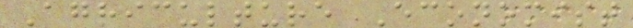Agriculture Economist
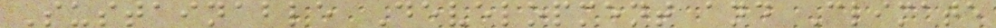Sustainable Development and Climate
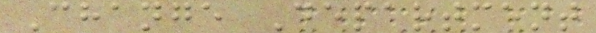Change Department
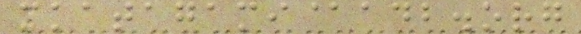mkatagami@adb.org
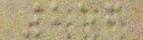256
